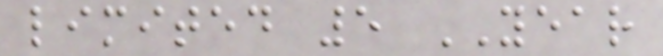limited 5 YEAR
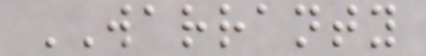WARRANTY
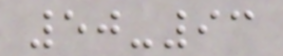50-93
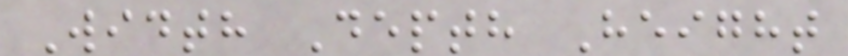Width Depth Height
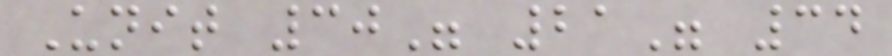Unit 30" 21" 34
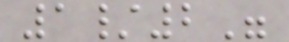1/2"
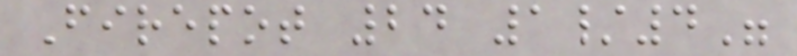Firepot 24 1/4"
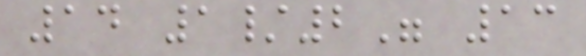14 1/2" 13
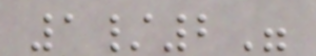1/2"
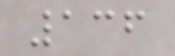136
